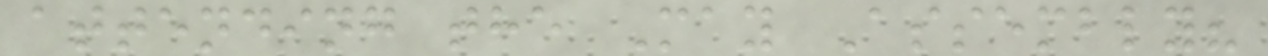attending the May Assembly?
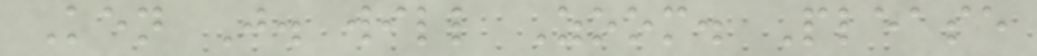Ken J. will Zoom. Please
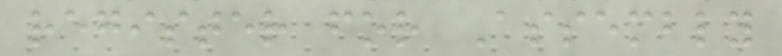register for Assembly
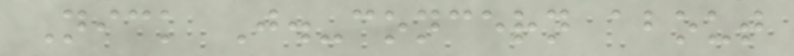Nick J.-concern about
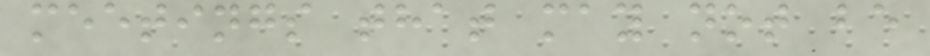meetings that may not be
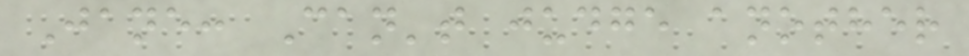Jane: Can't judge another
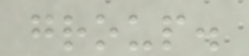group.
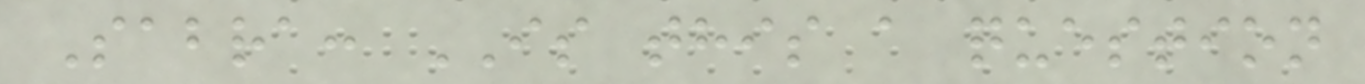Sabra: IS this a question
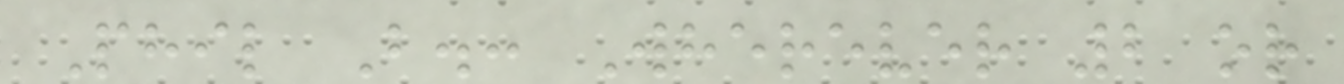Phil B.: Wherever 2 or
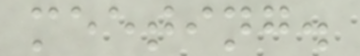meeting.
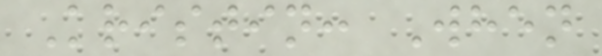Kristin: When
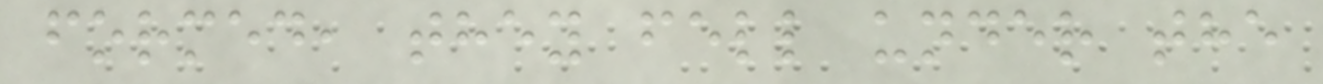formed, they fell under the
